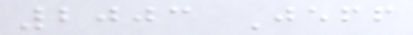2003 Jeff
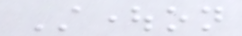Stoughton
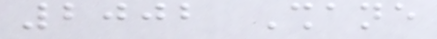2002 Shane
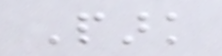Park
